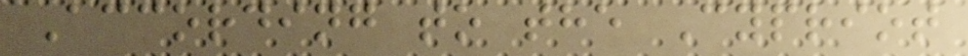According to the Cypriot
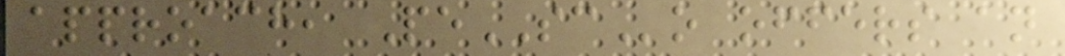approach, PeSCo offers an
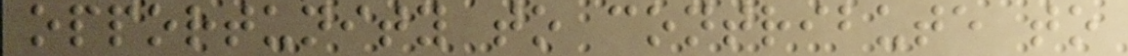opportunity to contribute to
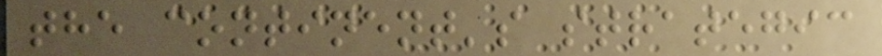the continent's strategic
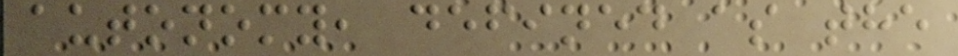autonomy, defined as the
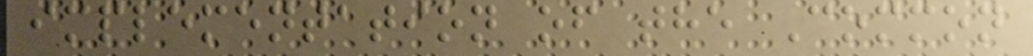implementation of the Common
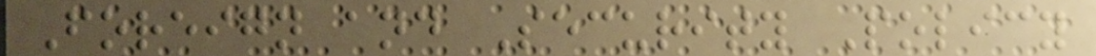Foreign and Security Policy
